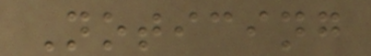Noticing
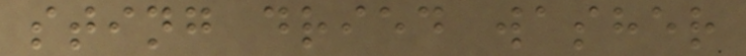sting dried washer
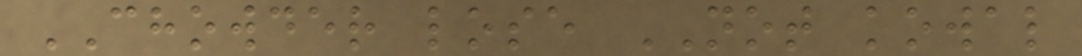CHOWDER lose NOT kowal
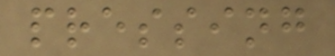pressing
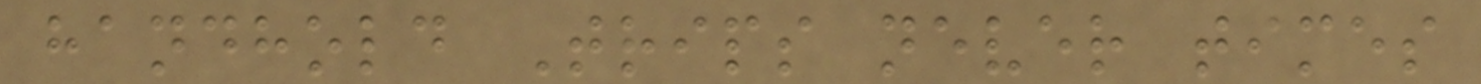handhold Trips never times
